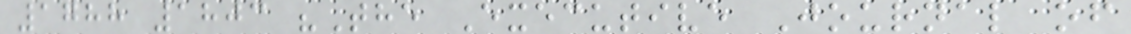1788 1803 "The Executive Journal of
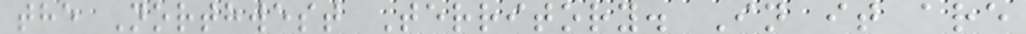the Northwest Territory. In it are
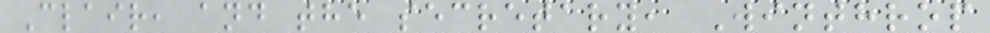Clair, and the secretary, Winthrop
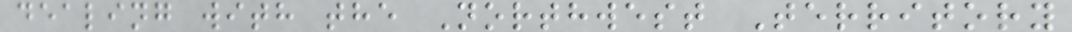dealing with the Northwest Territory
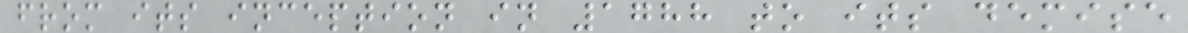from its inception in 1788 to its demise
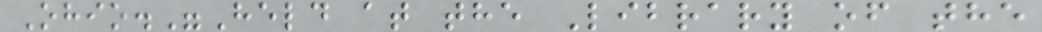Ohio."Held at the Library of the
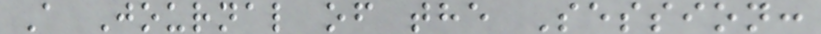A Journal of the Session:
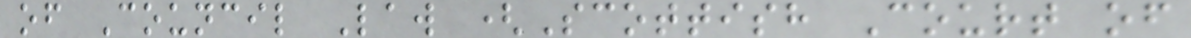of Council Law (Scottish Court of
